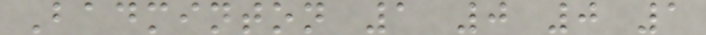Badminton 1 0 0 1
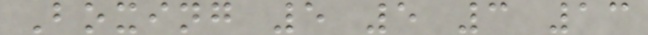Boxing 5 5 3 13
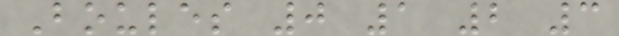Boules 0 1 2 3
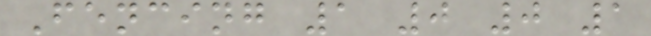Fencing 1 0 0 1
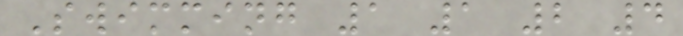Swimming 1 1 2 4
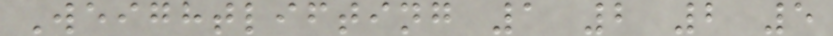Weightlifting 1 2 2 5
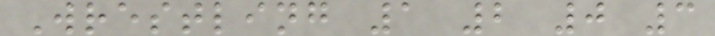Wrestling 1 2 0 3
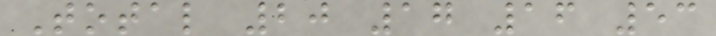Total 20 17 16 53
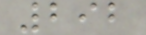292
